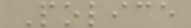Police
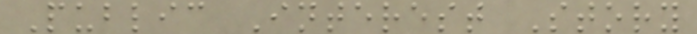Public Interest Story
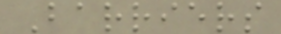Barriers
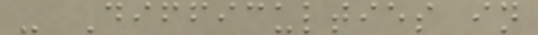- Difficulties in
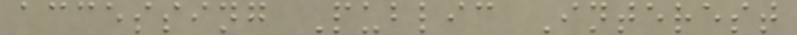accessing Public Interest
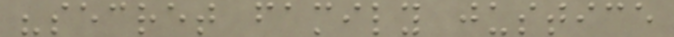"secret family justice
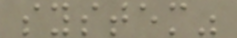system"
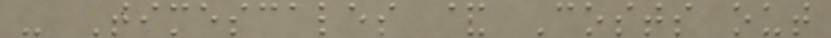- Timescales & Costs out
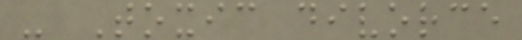- Toxic divorce
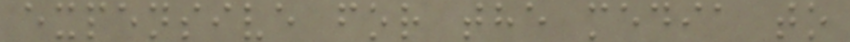expensive for the media to
